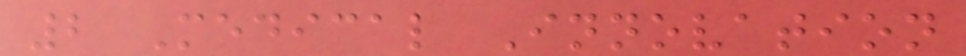2 Medical Innovation
